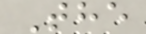The
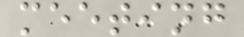meeting
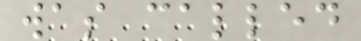was called
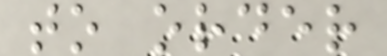to order
